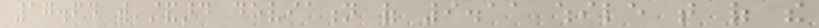17.64 with standard deviation of 9.11 while that of the
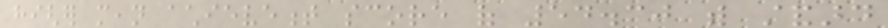higher mean achievement score of 54.30 with standard
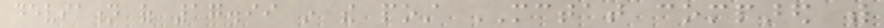deviation of 17.99 in the post MCTAT compared with
